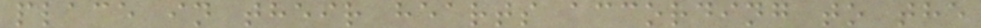place in their hearts according to the
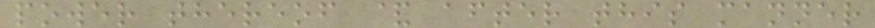power thereof & after this manner
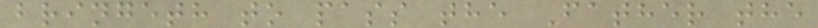bringeth to pass the Father the
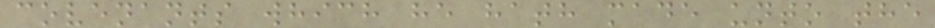covenants which he hath made unto the
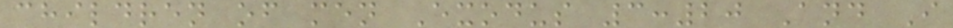children of men Exodus 3:20 And I
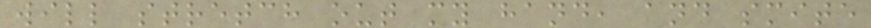will stretch out my hand, and smite
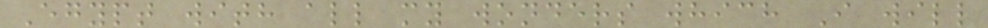Egypt with all my wonders which I will
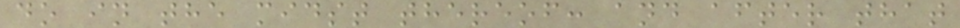do in the midst thereof: and after that
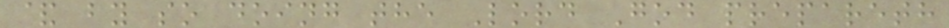& by so doing the Lord God prepareth
